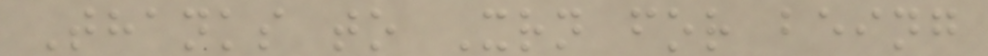Thanks to Xrn for being
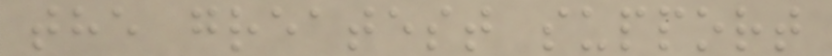the greatest support
